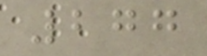277
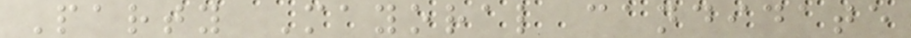Party Mayoral candidate
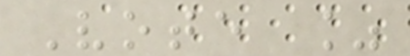Vote %
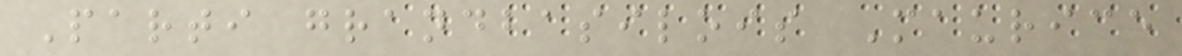Parti grandbasilois Maurice
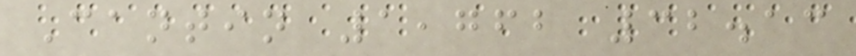Cantin 1,762 32.13
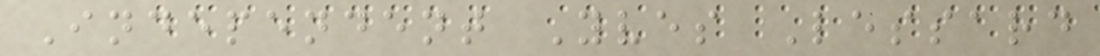Independent Yves Lessard
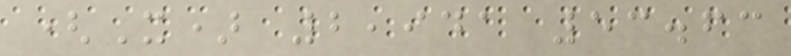(X) 2,941 53.63
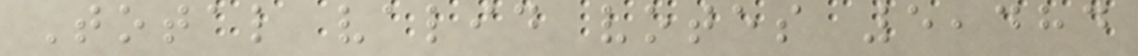Total valid votes 5,484
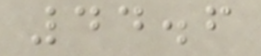44.6
